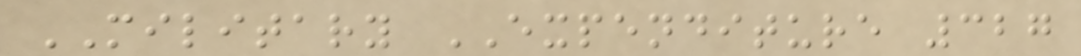MILITARY EXPENDITURE 327
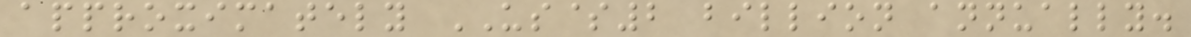approximately US$2 billion annually.
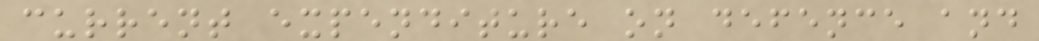current expenditure on defence and
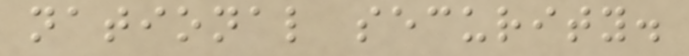national security.
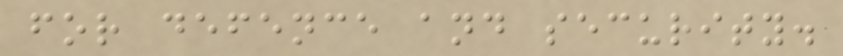for defence and security.
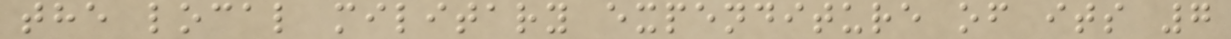the local military expenditure of its 7
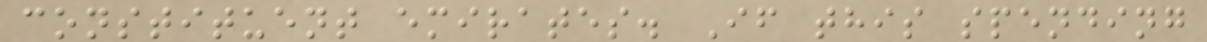constituent emirates. If this spending
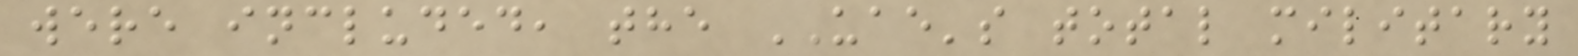were included, the UAE's total military
